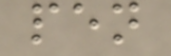pen
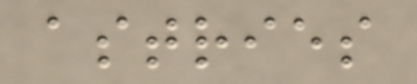astries
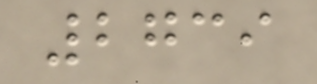2739
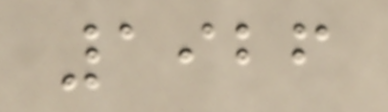1926
